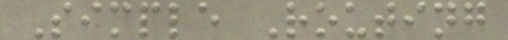Simple Routing
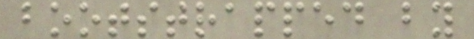bootstrapped by
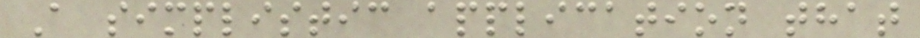A simplistic application that
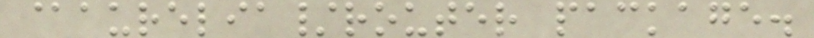@aurelia/router package.
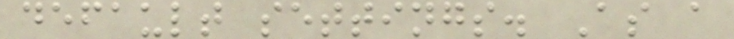default settings. As a
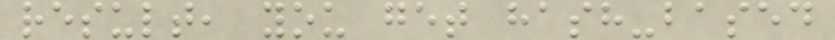result, you get hash-based
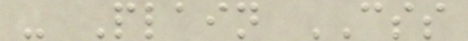- Plain CSS
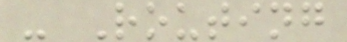- Routing
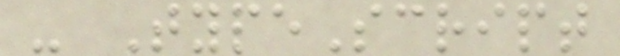- TypeScript
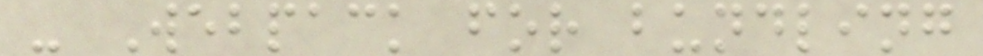- Webpack for bundling
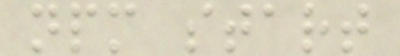npm start
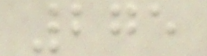275
